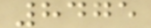8475
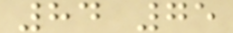84 75
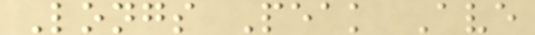Longs Peak Ave
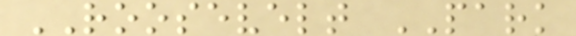ROOSEVELT PARK
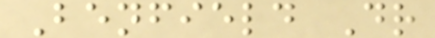Benfield Dr
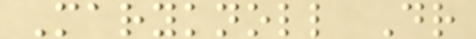Maryknoll Dr
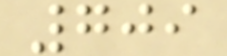709
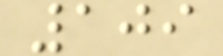109
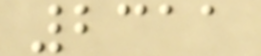2311
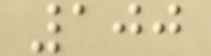100
